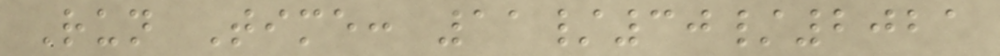Run Time: 11/30/2021
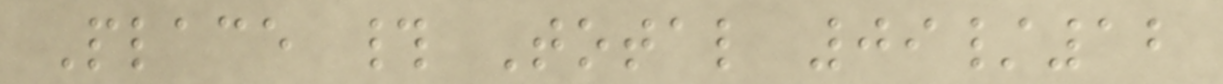Place # Total 09/12
